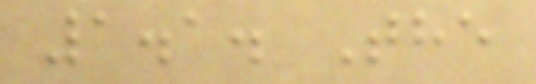1.1. The
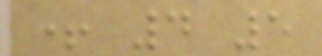+ 4 5
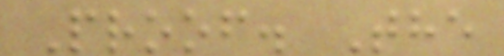Proof. The
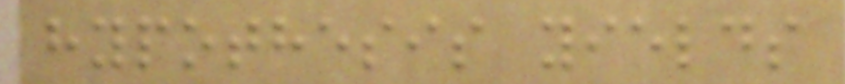hypothesis yields
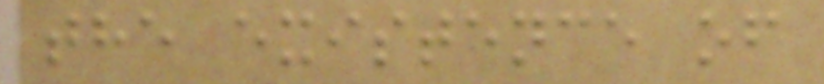the existence of
